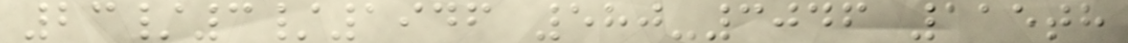23/3/1946 580-3046 115th
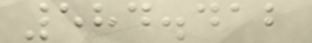584.412
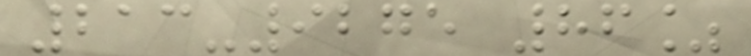213-9275 86%
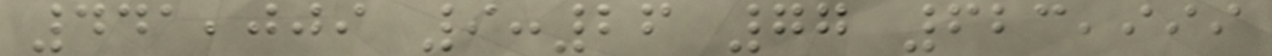441,009 9:26 77 623,999
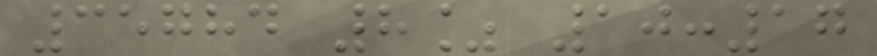35784 8% 10:17
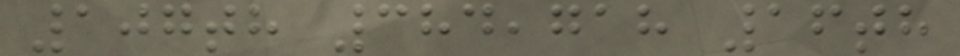107th 384,718 16th
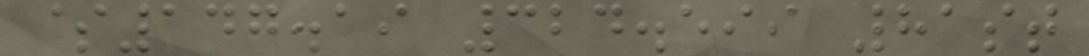$147.19 324.599 81st
